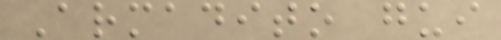Armadito gui
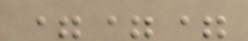===
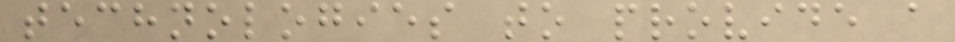technologies to provide a
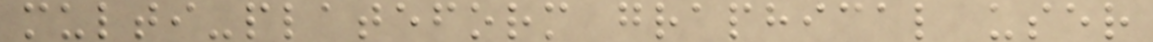multi-plateform graphical user
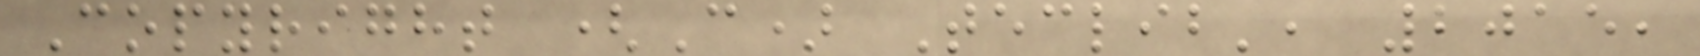Copyright (C) Teclib', 2015,
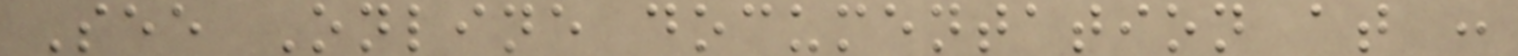See Online documentation at :
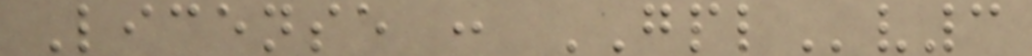License : GPLv3
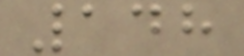148
